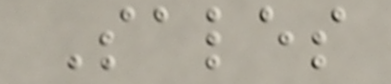Sales
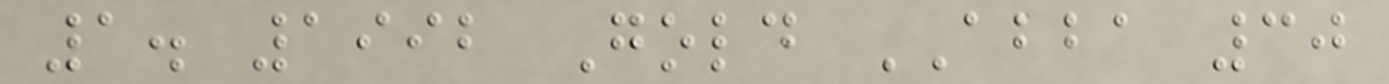1. 1992 Gold ABBA 30
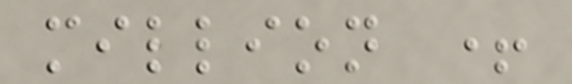million +
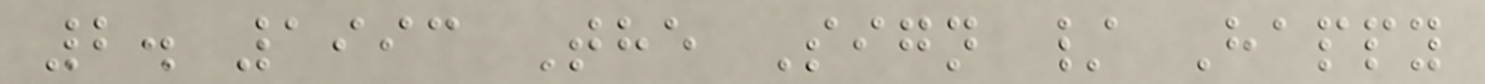2. 1993 The Sign / Happy
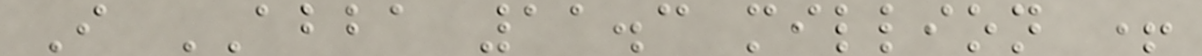I ABBA 11.3 million +
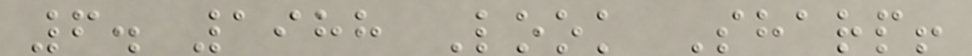6. 1988 Look Sharp!
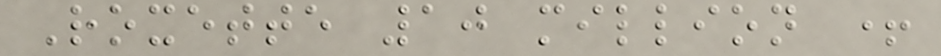Roxette 10 million +
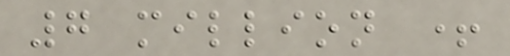7 million +
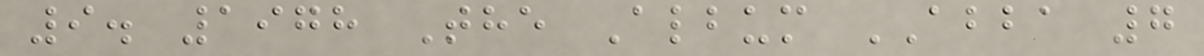9. 1978 The Album ABBA 7
